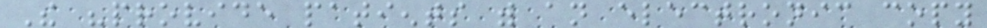The "provide patients with an electronic copy
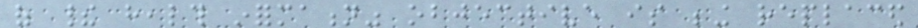of their health information" objective is being replaced
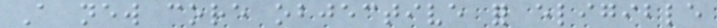A new core objective for eligible
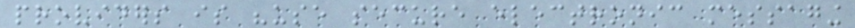providers is "use secure electronic messaging
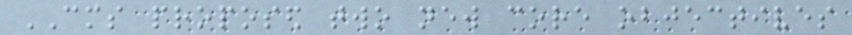CMS proposed two new core objectives
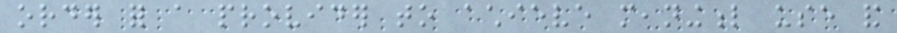order for a provider to achieve meaningful use and
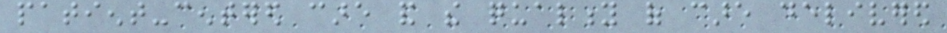patient-centered care and the quality of care delivered
